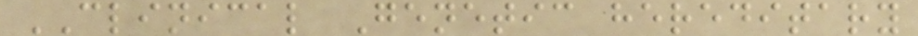CLINICAL Genetic hereditary
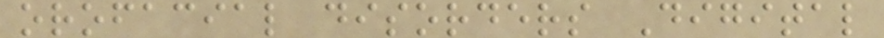orofacial disorders Digital
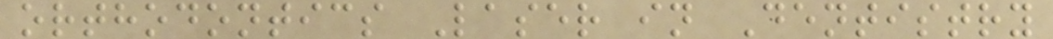orthodontics Laser in Dentistry
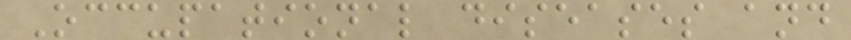Occupational diseases and
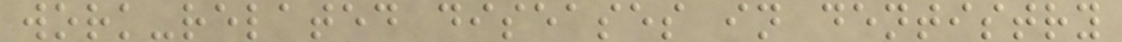work-related diseases in dentistry
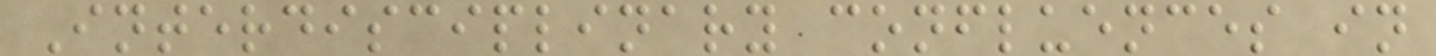Interdisciplinary confluences in
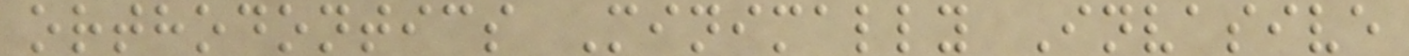orthodontics Minimally Invasive
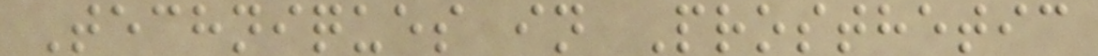Techniques in Prosthetic
